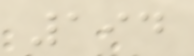194
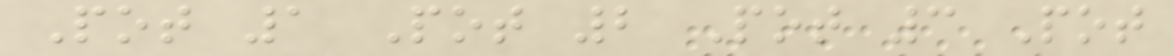Pot 1 Pot 2 Pot 3 Pot
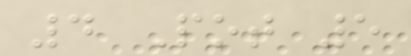4 Pot 5
